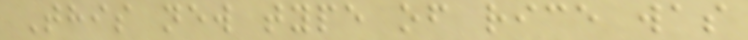This new type of rice was
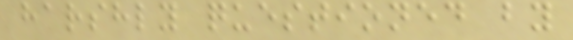harshly questioned by
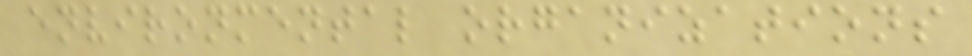environmental organizations
